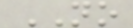NO
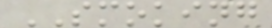SMOKING
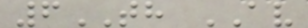6TH AV
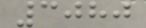3080
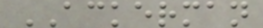ACKERMAN
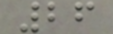26
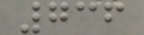736
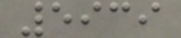5939
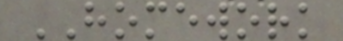HOMEWORK
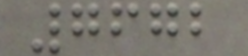7672
